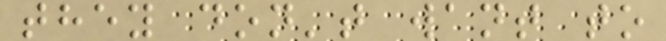they don't want to
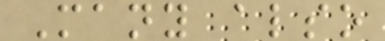Many also
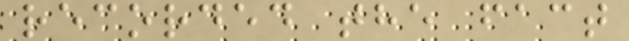recorded the fact
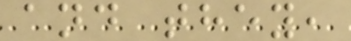and they,
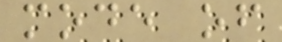mode of
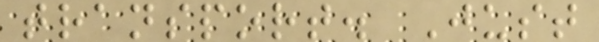transport. Just
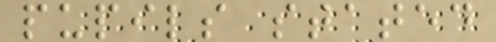pupils stated
